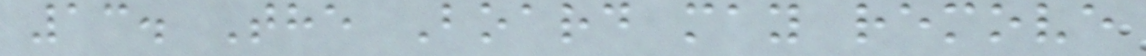13. The Board may remove
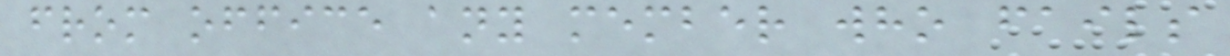from office any member who fails
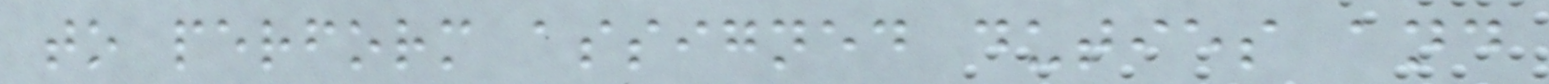to perform assigned duties and
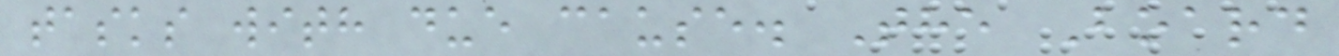tasks with due cause. The Board
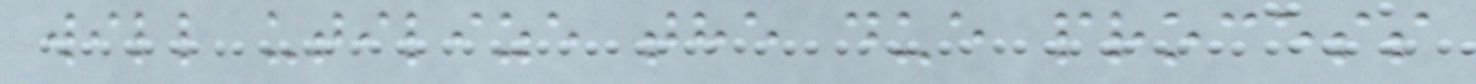will utilize the due process
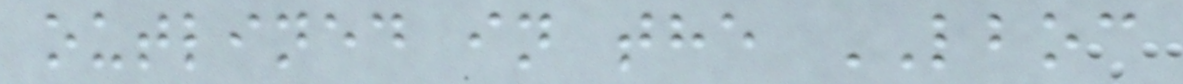outlined in the LBOC
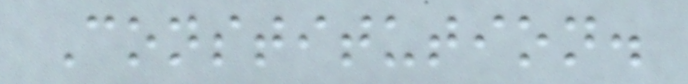Constitution.
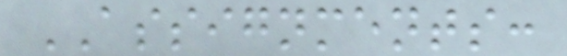ASSIGNMENTS:
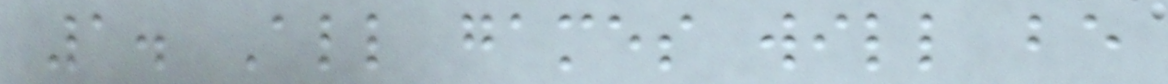1. All games will be
